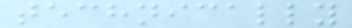technically
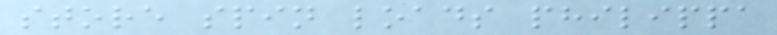store spin loads philippa
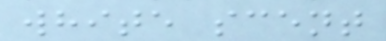white scent
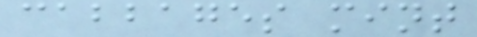cabbages mint
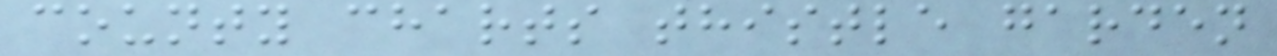county charts thistle garden
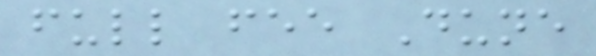full fee Dune
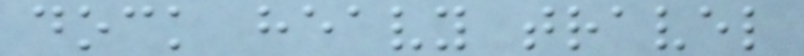dock heavy travel
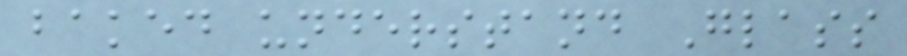baked understand Glass
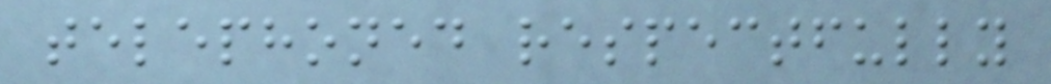telephoned respectfully
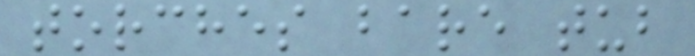torches bare tub
